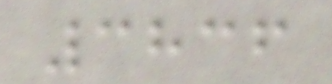3836
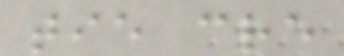tie cre
